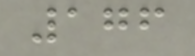176
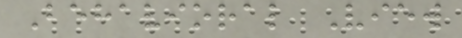Behavioral View
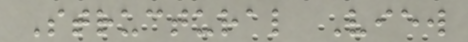Structural View
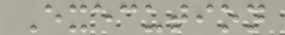Execution
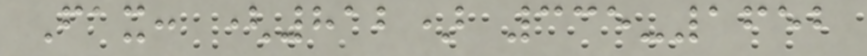Fax: (812) 335-1652
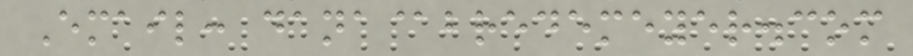Email: dana@bredemeyer.com
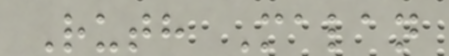Ruth Malan
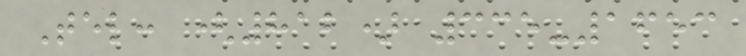Tel: (812) 335-1653
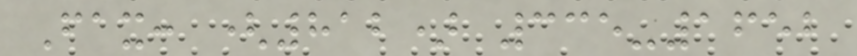Fax: (812) 335-1652
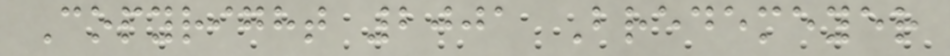Copyright 2001 Bredemeyer
